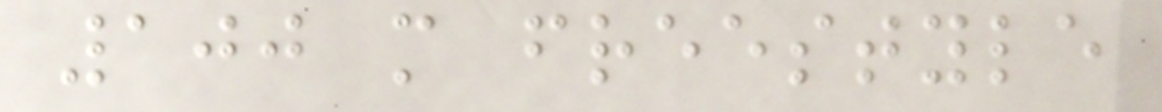100 m freestyle
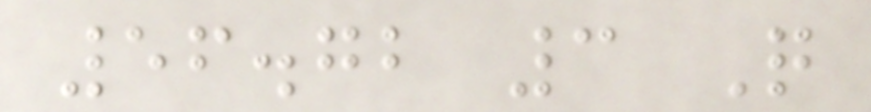56.72 3 Q
